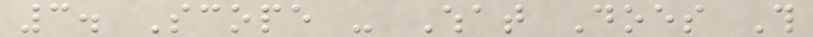3. Scope - What Does This
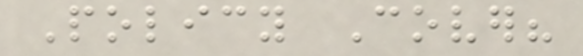Policy Cover?
